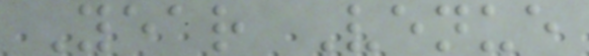Year Venue
